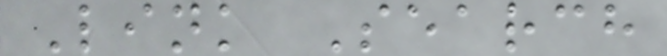Link Search
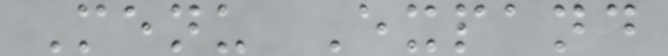Menu Expand
